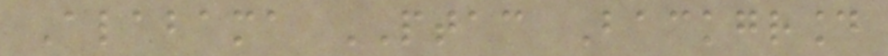Alabama PTAC Background
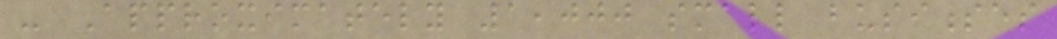- Approximately 1,000 small businesses
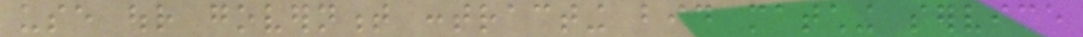use our government contracting bid matching service
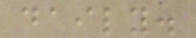daily.
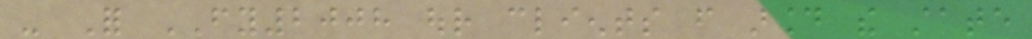- For FY2008 our clients from around the state
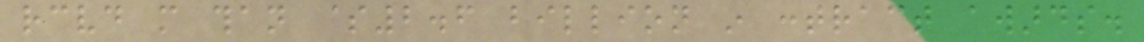received more than $2.6 billion in contract awards.
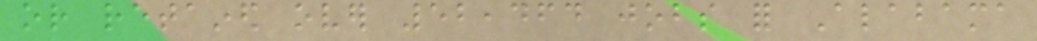or retained over 52,464 jobs for Alabama
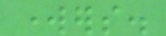workers.
